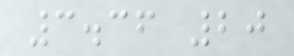3.36 20
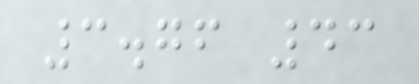3.76 43
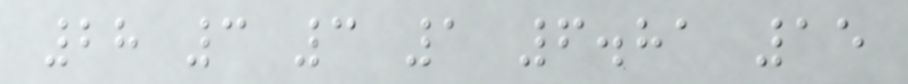28 3 3 1 6.81 15
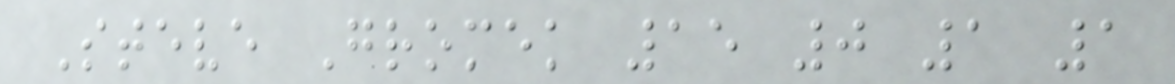Steve Gromek 15 0 1 1
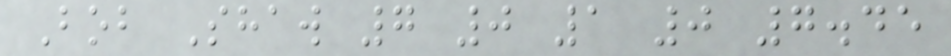Bob Shaw 7 0 1 0 7.45
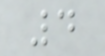4
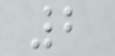2
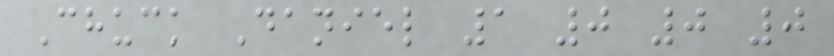Chuck Daniel 1 0 0 0
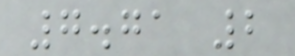7.71 2
